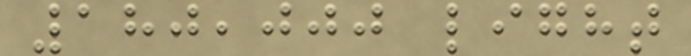180,000 light
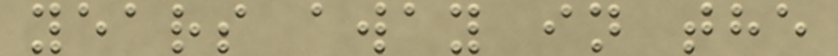years away in the
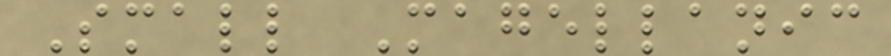Small Magellanic
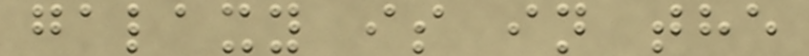galaxy is in the
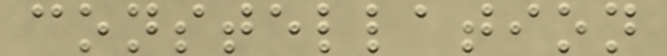constellation
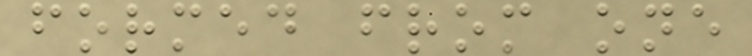formed from one
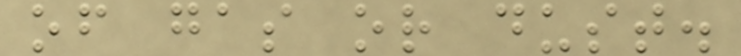of gas or dust.
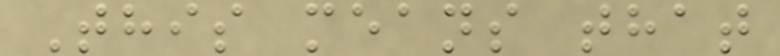This means that
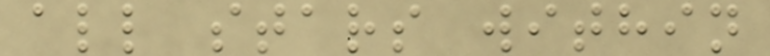all stars within
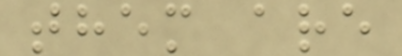them are
